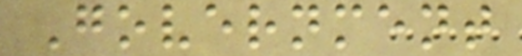Government
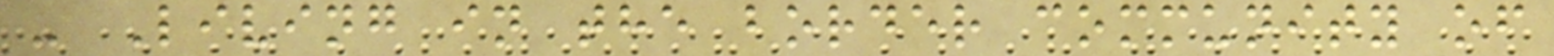- Living in the border community of
